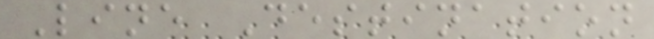Line Destination
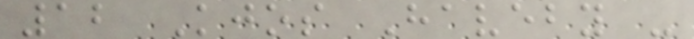12 Kjos Haveby -
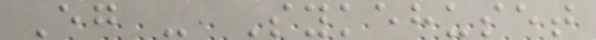Eg - Sykehuset
